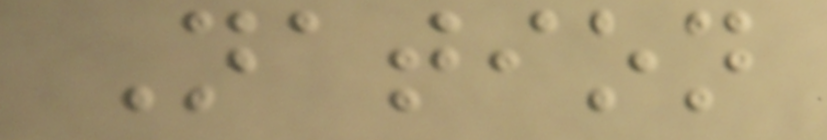Nation
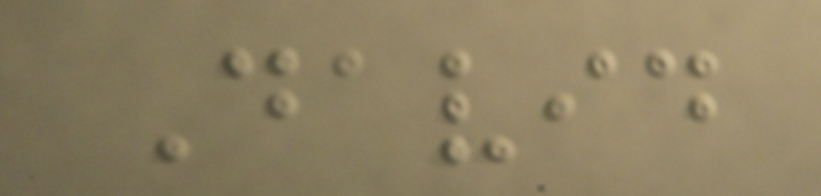David
